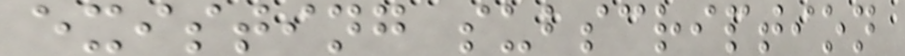existing subscription
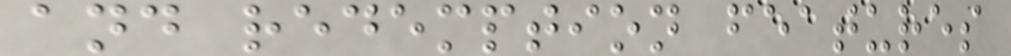and redemption features
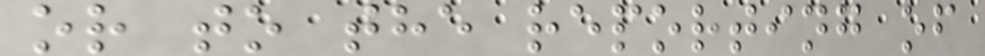or to the reporting of
